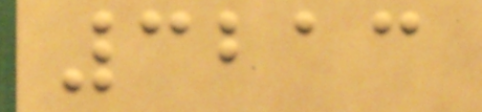3213
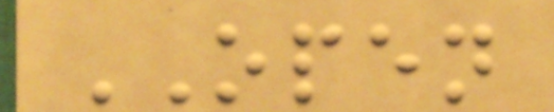OPEN
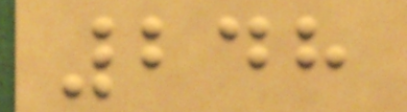248
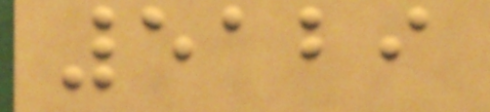5129
